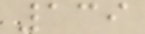139
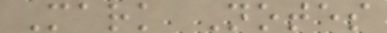Mark Notes
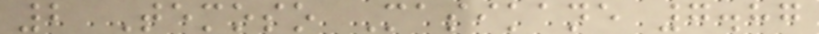2 Temoso Masikane 7.87
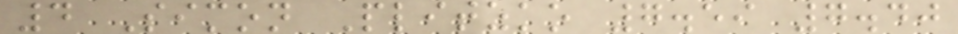4 Simon Plitzko 7.59 7.40
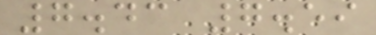7.43 7.59
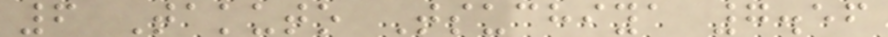6 Takuto Tsuchiya 7.56
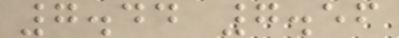7.44 7.56
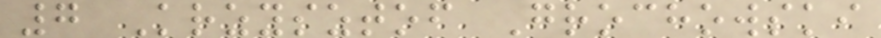7 Krzysztof Grochowski
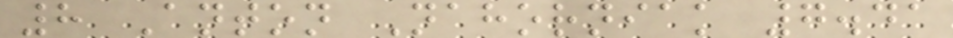8 Anton Nahorniak 7.41
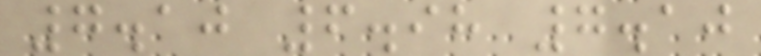7.10 6.98 7.10
